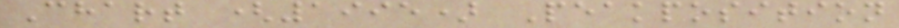Chart (1995) Peakposition
